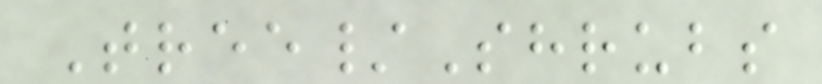Tree/Shrubs
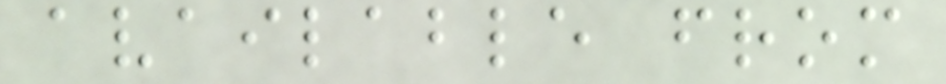available from
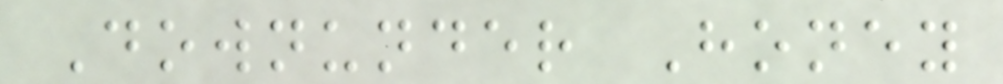Downunder Honey
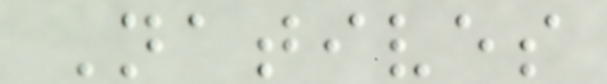Natives
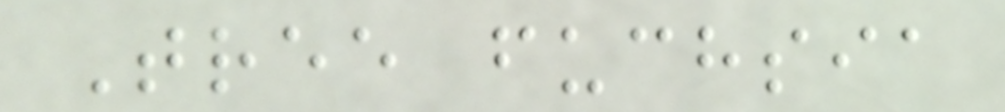Tree fuchsia
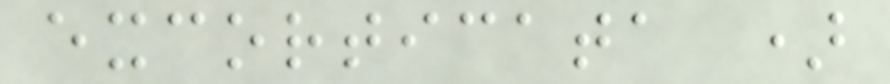excorticata )
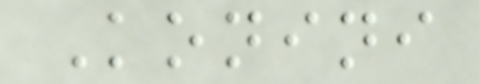Konini
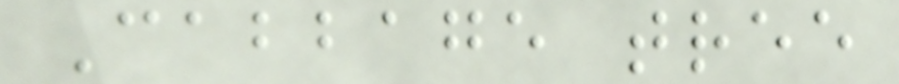Cabbage tree
